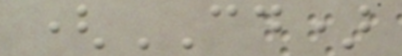(CD)
